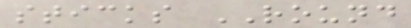sticks ROUND
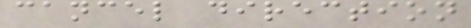cancel direction
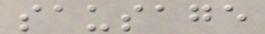sausage
